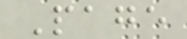Page
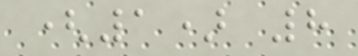(1) 8
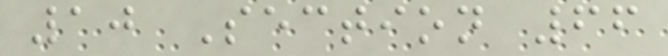10 Section 66
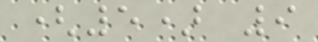(5) 9
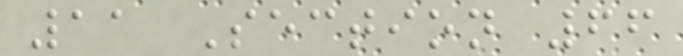11 Section 66
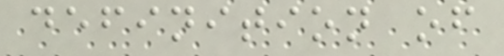definition of
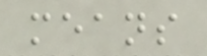means
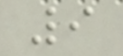9
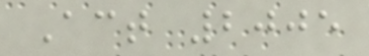Act 2005
